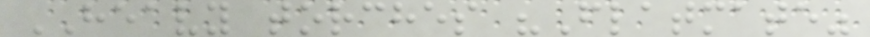HEAVY torches "Flatmate"
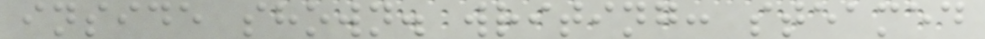inside shown. writing: steamed
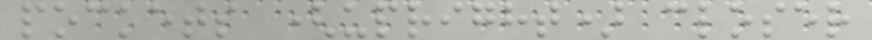pockets (upright) closer
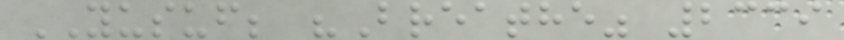YUSUF; "Breathe" 2339
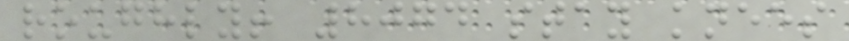roughly! 8074 stay knees
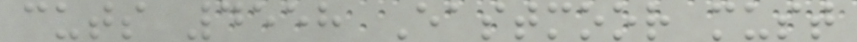cuts 4558 Eastmoor must
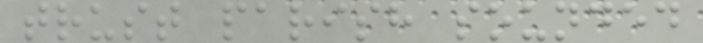trust parish sounded
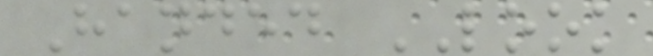Handed LOOK
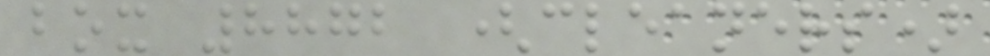box 8872 (cleaners)
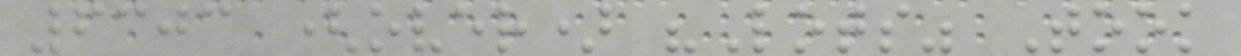6303 (over) "Lots" Took
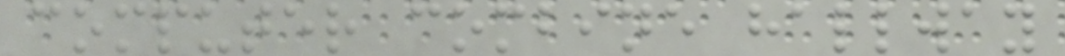computer combine hallway
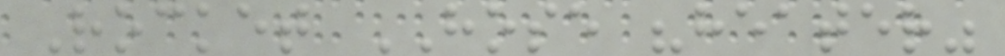Rocket HOSE "heater"
